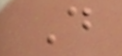D
